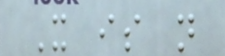It is not
